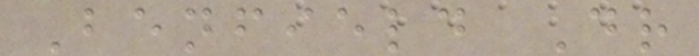Benfield Dr
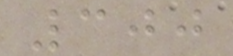300
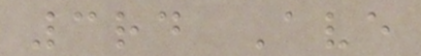3rd Ave
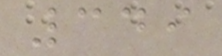349
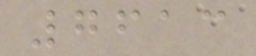7613
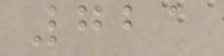721
